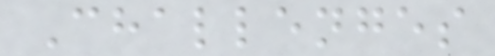Challenges
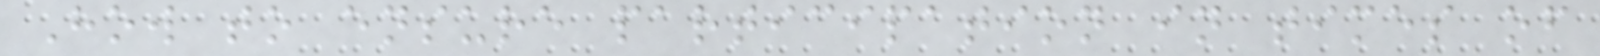How to ensure participation in times of
